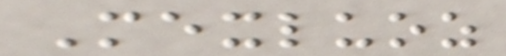Mexluoz
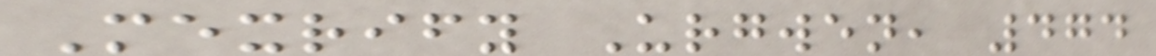Mexrify Urgwen, 474
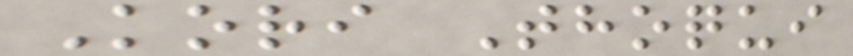Kori Thoqui
